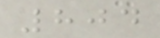804
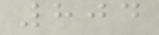804
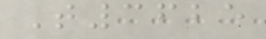T3625
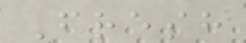Fresh
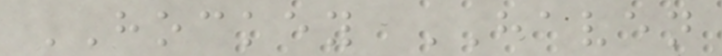HOCKEY HAVEN
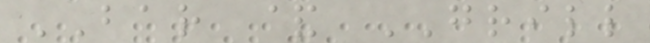BAR & GRILL
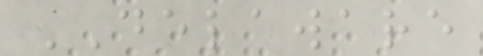DELAWARE
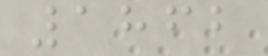1862
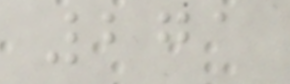271
